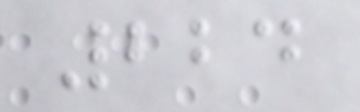224
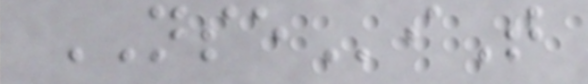NSEiT
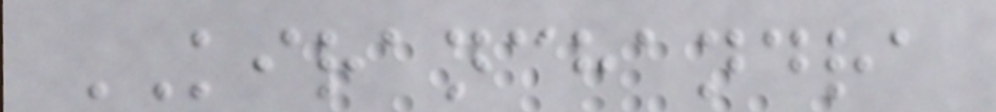KIRANCHANDRA
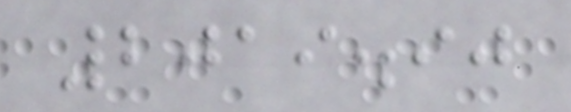2019.90
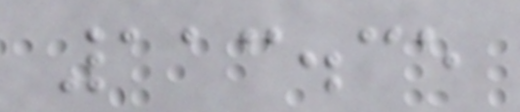113.35
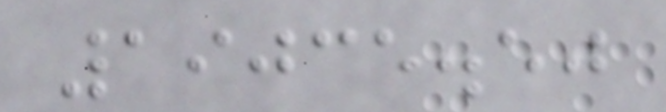19035.50
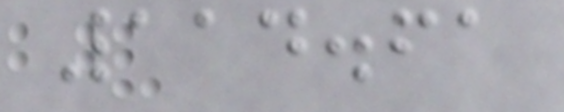114.61
